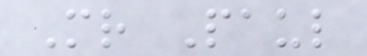Mr Paul
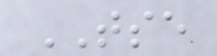TSE
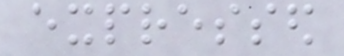expressed
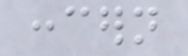concern
